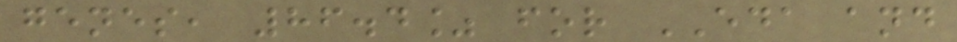genes, 86.4% for EDA and
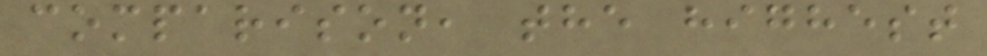comparison, the highest
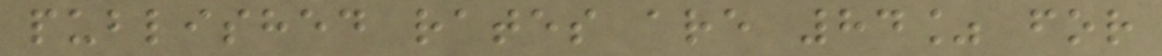published rates are 84% for
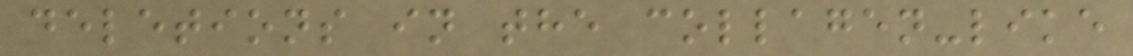deletions in the collagen-like
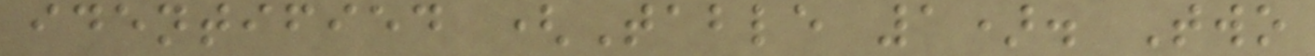identified (Table 1). Two
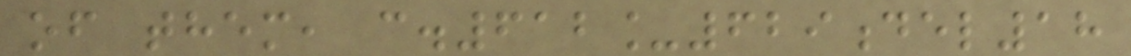of them, c.612_629del18
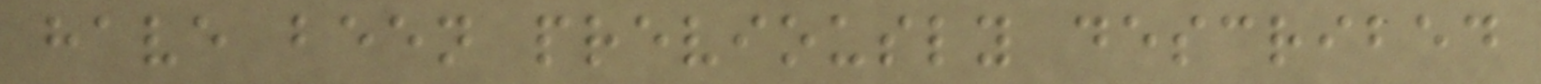have been previously described
